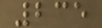235
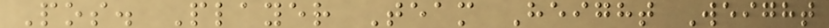Pos. Player Team Height Weight
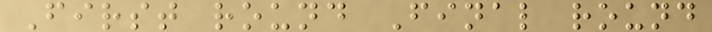First round Final round
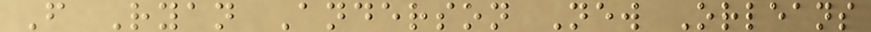F Ryan Anderson New Orleans
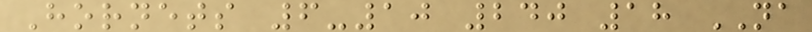Hornets 6-10 240 18 NA
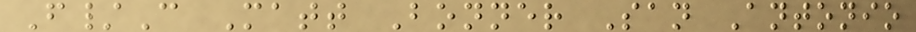F/C Matt Bonner San Antonio
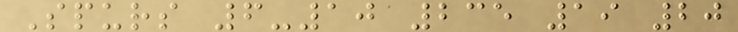Spurs 6-10 235 19 20
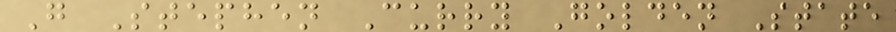G Stephen Curry Golden State
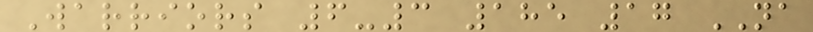Warriors 6-3 185 17 NA
